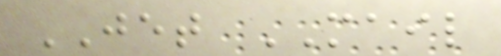JET MAIL
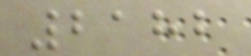2182
